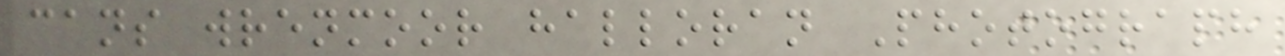cans wrenmoor halloran Photograph
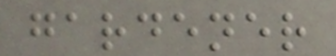gardener
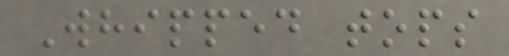Whipped tops
